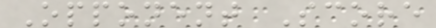Opponent Score
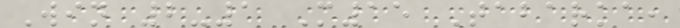Win 2-1 M15 Tabarka,
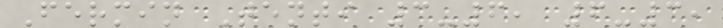Fermin Tenti 3-6, 6-3,
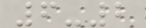6-2
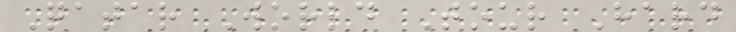Qatar World Tour Hard
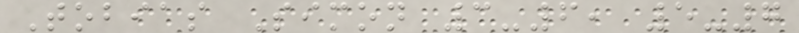Tobias Simon 3-6, 5-7
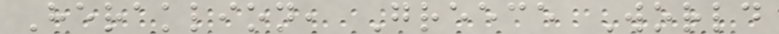Heraklion, Greece World
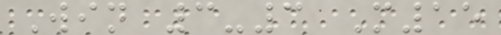Win 3-3 M15
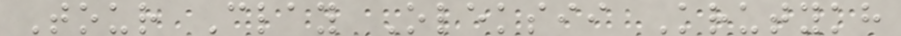Tour Clay Oleksii Krutykh
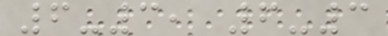6-3, 6-3
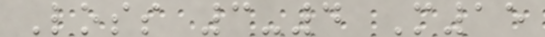Loss 3-4 M15
